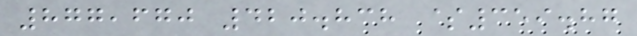877,670 420.838 $359.87
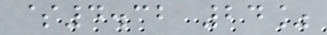$4.32 24%
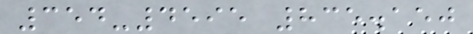354-4595 835.150
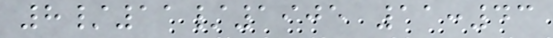8/11/1905 11:43
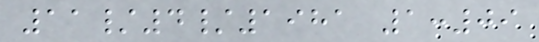11/4/1981 1:09
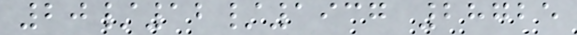20/12/1937 28725
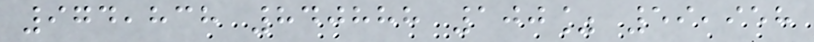974,838 840888 100% 59,958
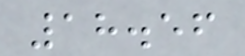18.56
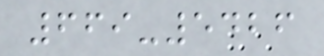669-5426
